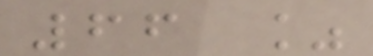66 %
